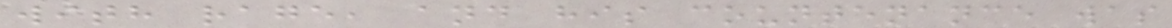with rage, and his countenance was
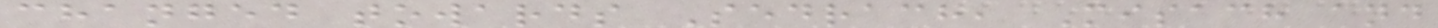changed towards Sedrach, Misach and
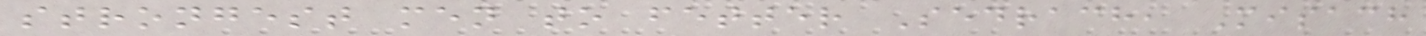strongest men to fetter Sedrach, Misach
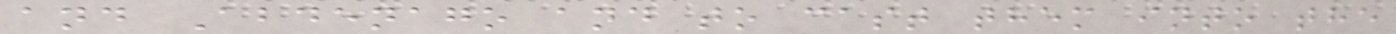and Abdenago and to cast them into the
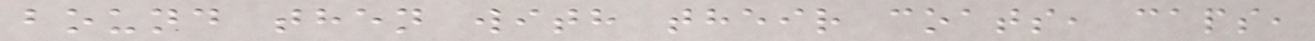bound then with their coats, caps,
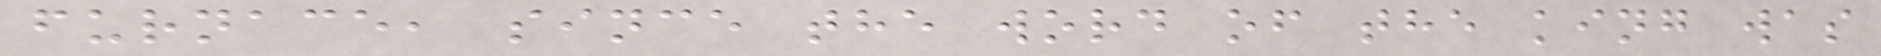furnace, since the word of the king was
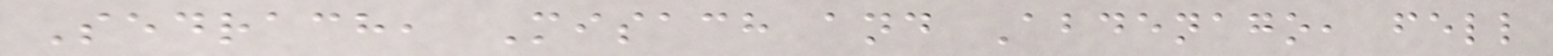Sedrach, Misach and Abdenago, fell
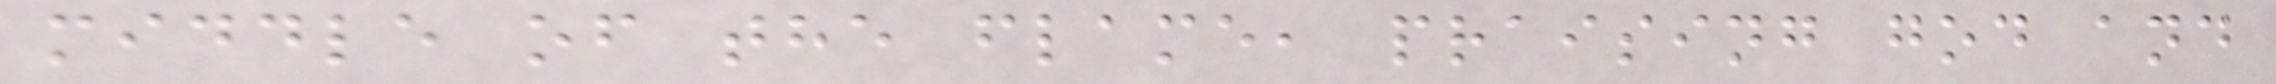middle of the flame, praising god and
